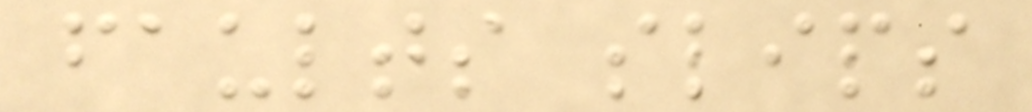faults slips
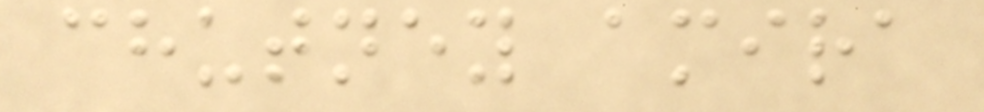chutney amira
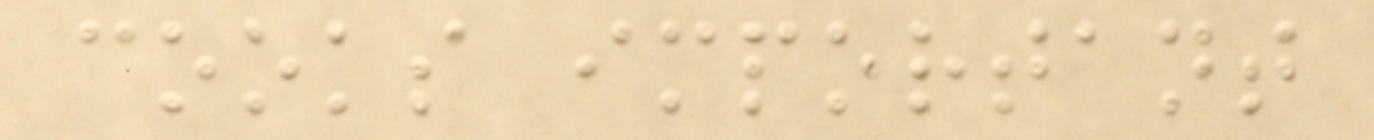cooks important
